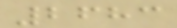2683
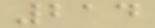214
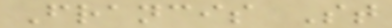Francis St
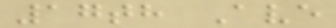17th Ave
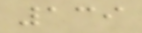139
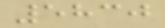5830
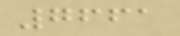7661
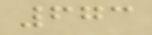673
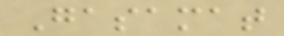Gasamat
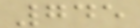745
